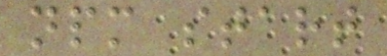npm start
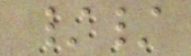//
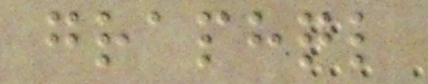graphql
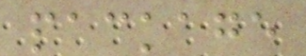package
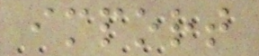import
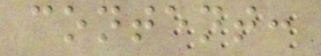content:
